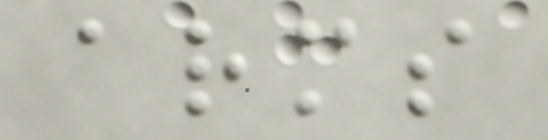arms
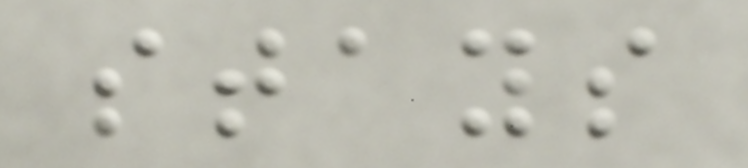stays
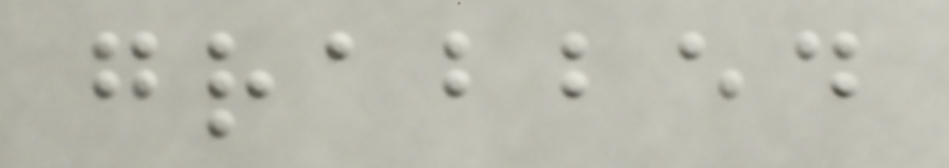grabbed
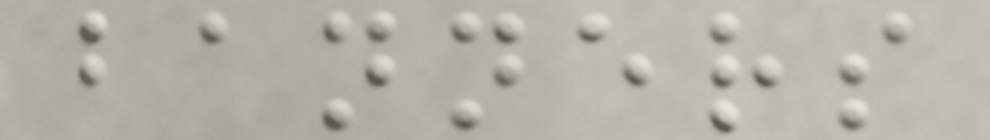banners
